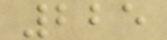225
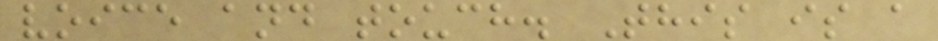voice and touch. This is a
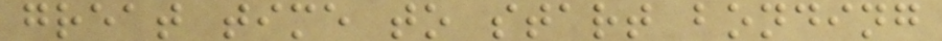great time to start bonding
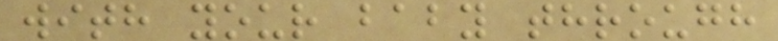with your baby through
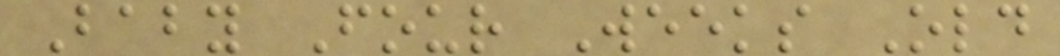Baby Four Weeks Old
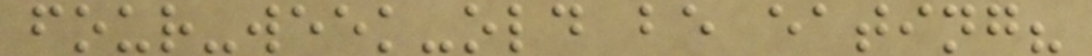four-week-old be eating?
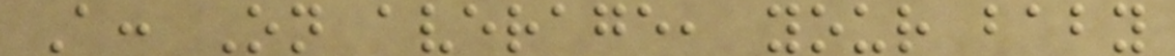A: On average, your baby
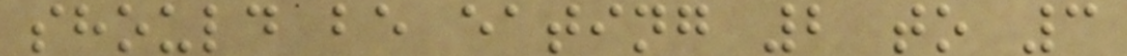should be eating 2 to 3
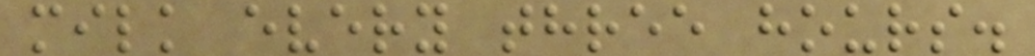milk every three hours.
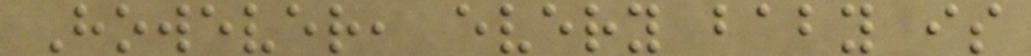However, every baby is
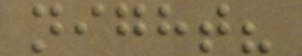night?
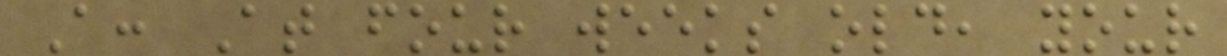A: At four weeks old, your
